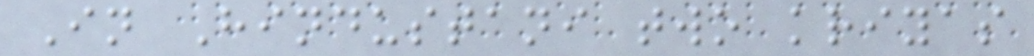In Hindustani two kriyas
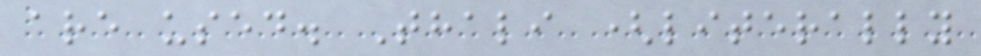are used. Thali (literally
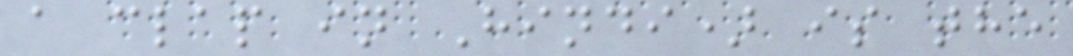a clap in Hindi) is the
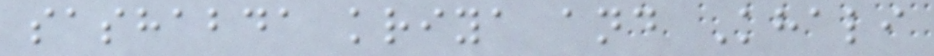sashabda kriya and Khali
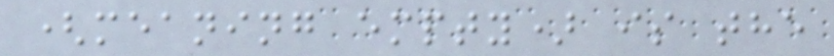(meaning empty) is the
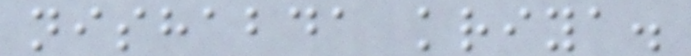nishabda kriya.
